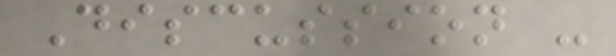Discussion -
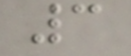3
